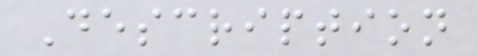Description
